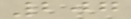207
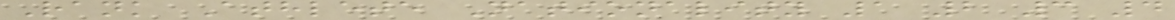Rank Athlete Nationality 1 2 3 4
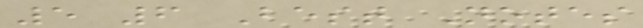5 6 Best Notes
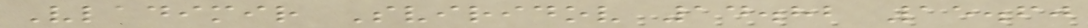Vladimir Sviridov 14.82 15.60
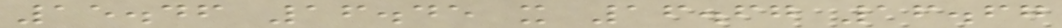15.46 16.45 x 16.67 16.67
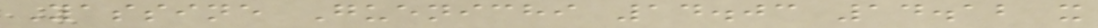Yassine Guenichi 14.03 14.12 x
